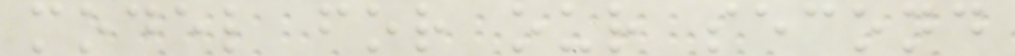model for our second
